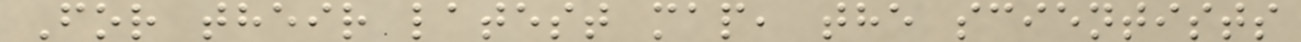For their latest map, the scientists
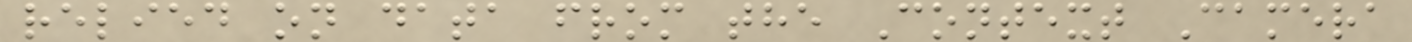relied on data from the Context Camera
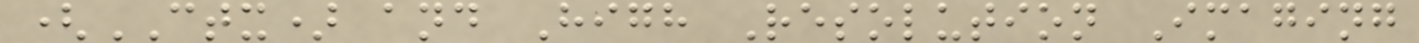(CTX) and High Resolution Imaging
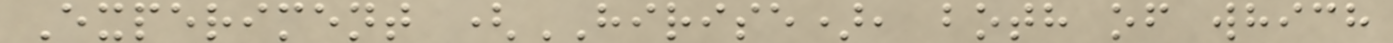Experiment (HIRISE), both of which
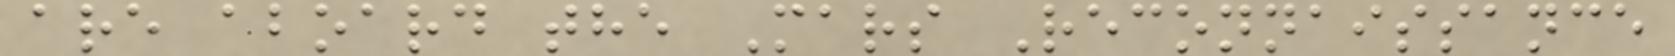are aboard the Mars Reconnaissance
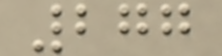277
